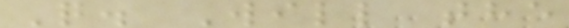Q. Will the
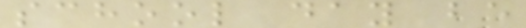school day be
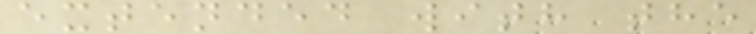extended with the
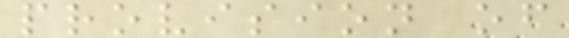provision of
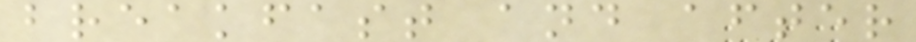breakfast and after
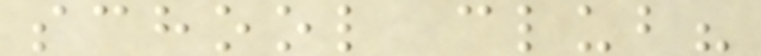school club?
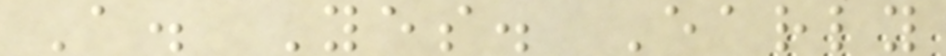A. Yes. Early
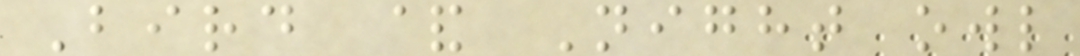Bird & Night owl
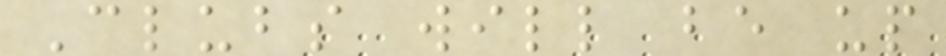Clubs will be up
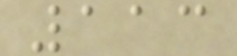113
